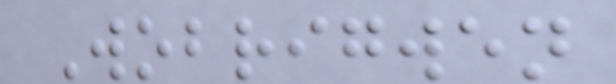Wobrigwen
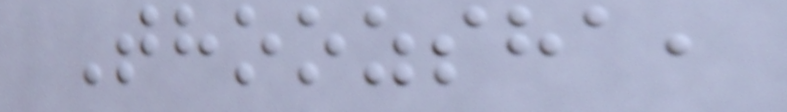Thoozsha,
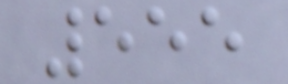555
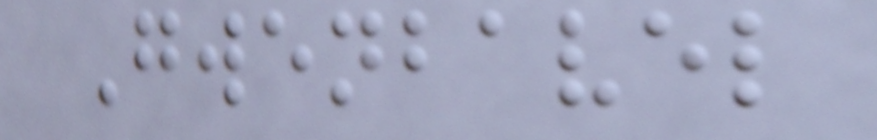Gwenbavel
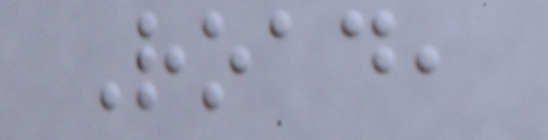Road,
